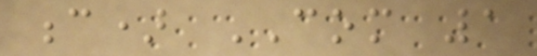c) COM 1
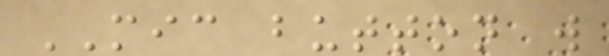MIC button will
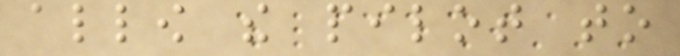allow the pilot to
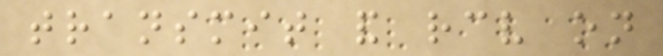transmit and receive on
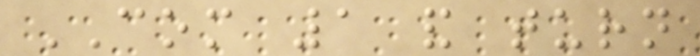COM 1 and turn
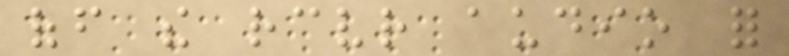off the receiver audio for
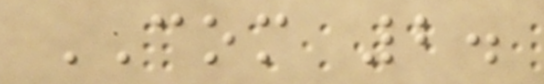COM 2.
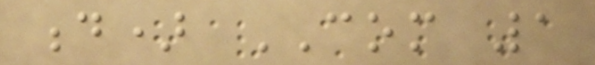d) COM 1
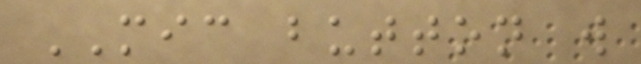MIC button will
